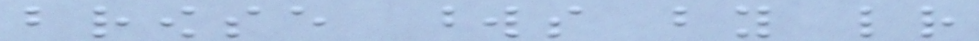browse words by letter
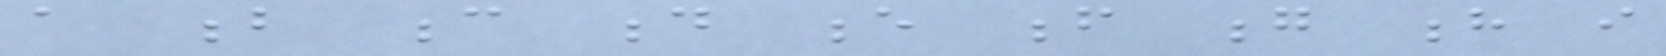a b c d e f g h i
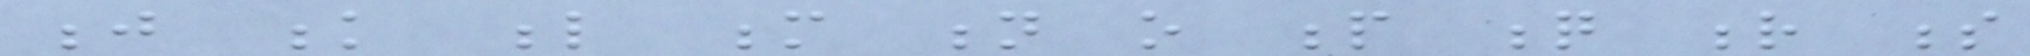j k l m n o p q r s
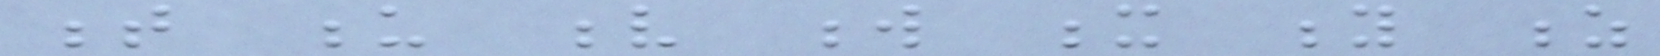t u v w x y z
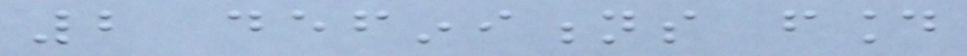2 definitions found
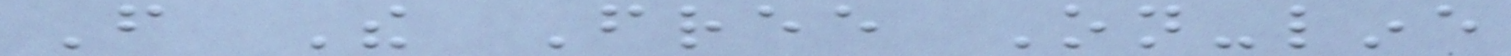From The Free On-line
